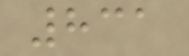831
